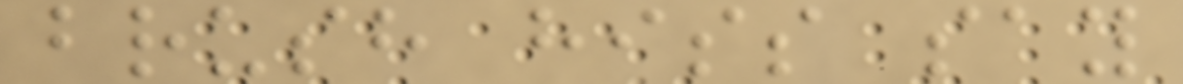brush hiss say
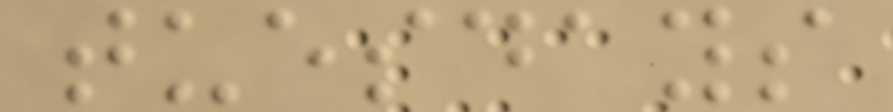tuesdays
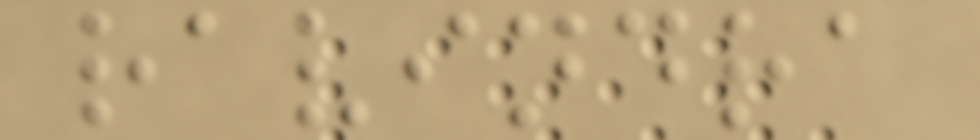ravindra
